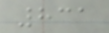831
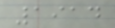1914
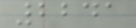2241
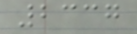2337
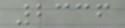2336
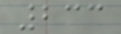233
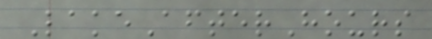LakeAfterHours
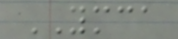YMCA
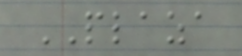PLAZA
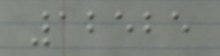12525
